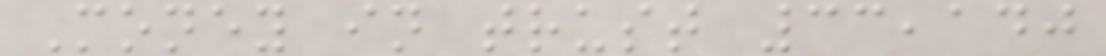Money in trust 33,140
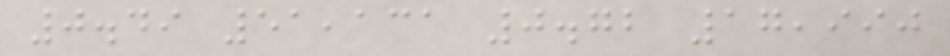0.49 51,131 0.72 17,990
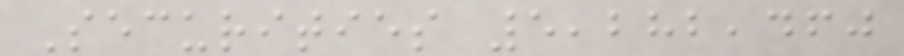Securities 5,282,460
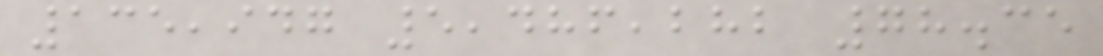135,947 5,486,282 78.35
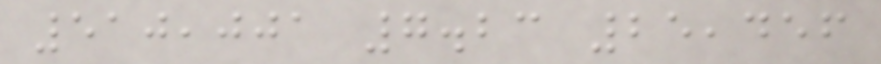510,001 7.23 25,456
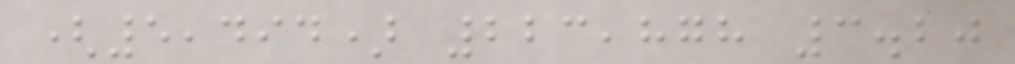(5,494) 223,878 3.20
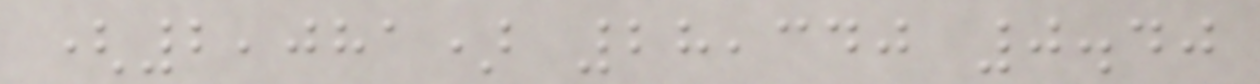(2,081) 28,340 0.40
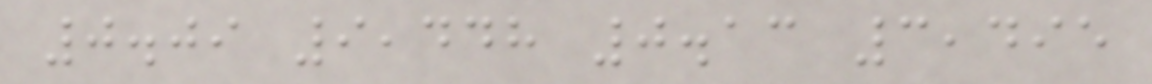0.09 9,448 0.13 3,495
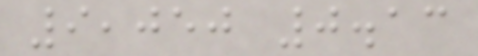9,050 0.13
